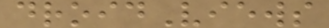droidViews
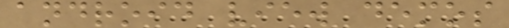android view demos
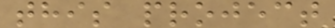this project
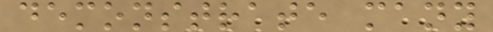demonstrate many
